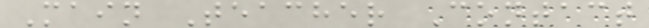Main Teacher Contact
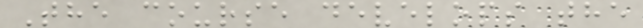The course develops the
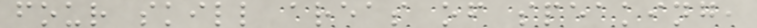four skill areas of speaking,
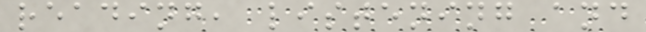reading, listening and
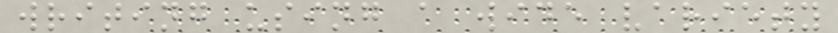writing using a wide variety
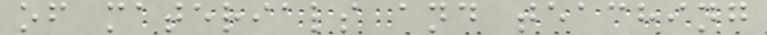of materials and teaching
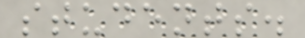students.
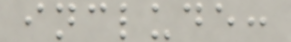include:
